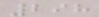298
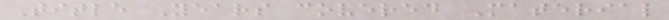Title Years covered Material
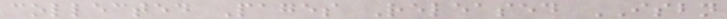collected Pages Released ISBN
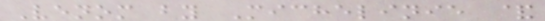Venom by Michelinie &
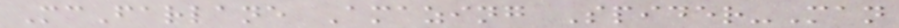McFarlane Amazing Spider-Man
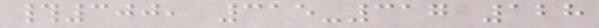#300, 315-317 128
